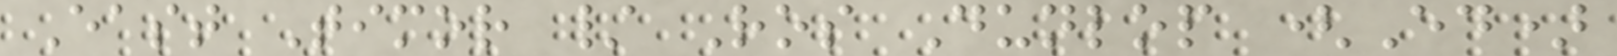East Timor / Ros Dunlop (Ed)
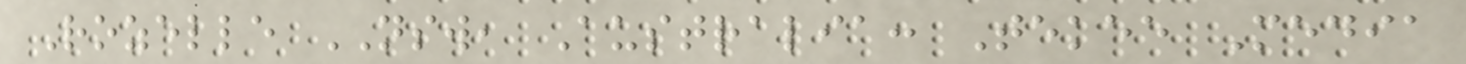Rozelle NSW, Australia: Tekee Media
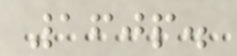160p.
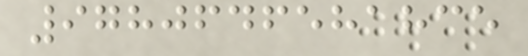9780646581835
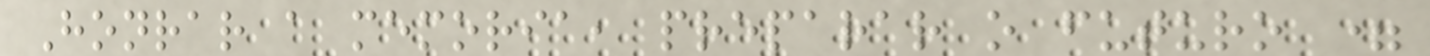Honrar a memoria, preparar o futuro =
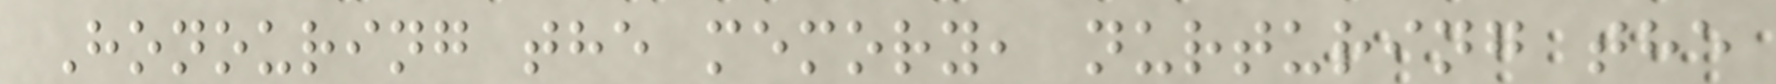Honouring the memory, nurturing the
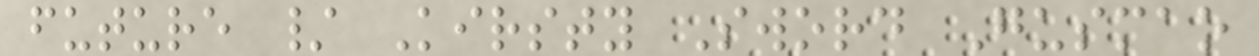future / Kirsty Sword Gusmao
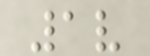1v
